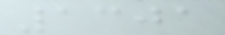1301
